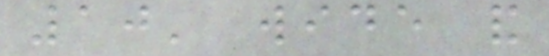10' wide and
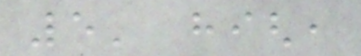5' high,
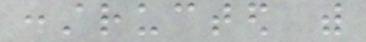constructed with
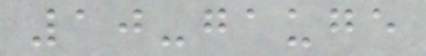10-gauge
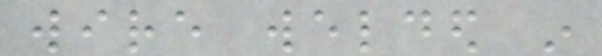wire welded in
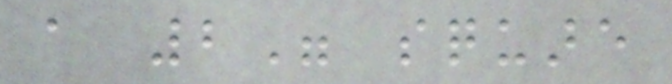a 2" square
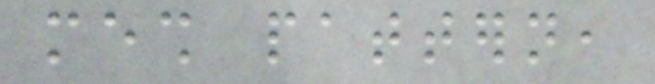mesh pattern,
